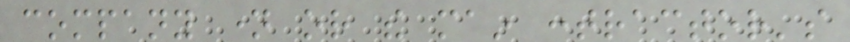company name or the main contractor's
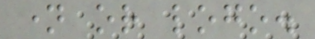name or logo.
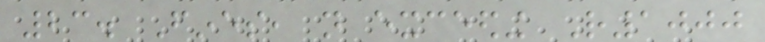23. Fines, not exceeding R1000
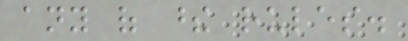any of these rules.
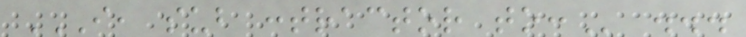I, SUB CONTRACTOR TO: ...
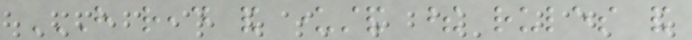HAVE READ AND UNDERSTAND THESE RULES AND
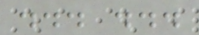... ...
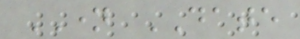NAME DATE
